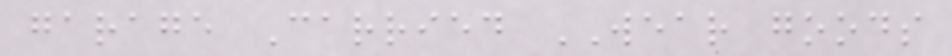garage Carried WEAR goods
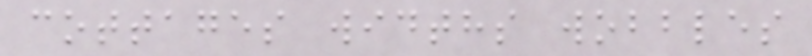cottages widths wobbles
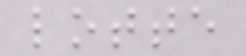lotte
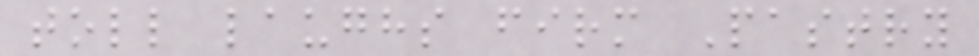toll laughs firm Pastry
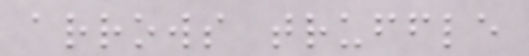arrows truffle
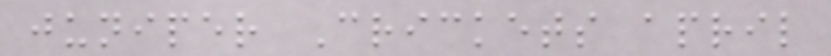juniper Crickets april
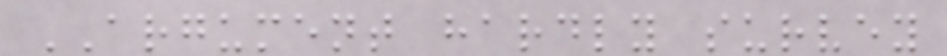ARGUMENT hardly survey
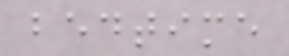bedtime
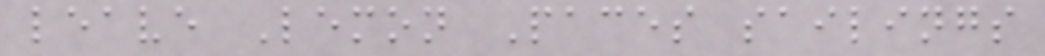leave Lemon Paces sailings
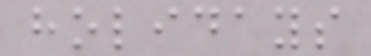holidays
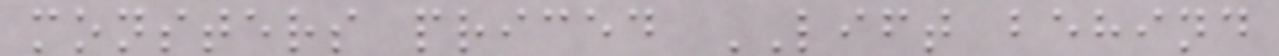monsters priced LIFT behind
